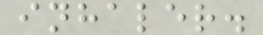inhaler.
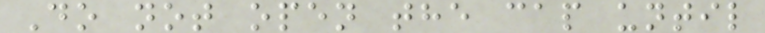Do not open the cap until
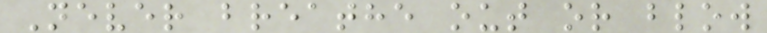Never breathe out or blow
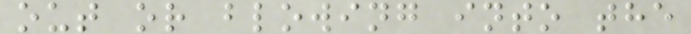out or blowing into the
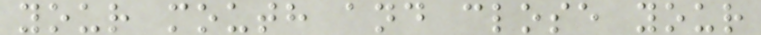your mouth and close your
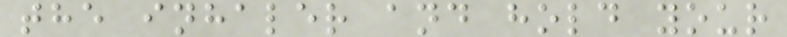the inhaler and hold your
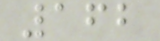162
